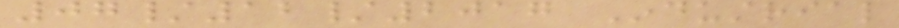07/12/2017 Industrial
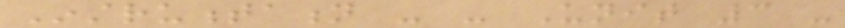Instrumentation - - Unit 3 -
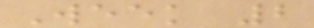Week 2
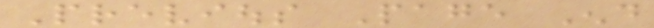Previous Page End
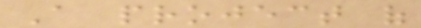A project of
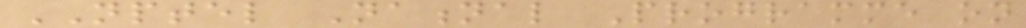NPTEL National Programme on
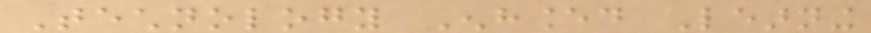Technology Enhanced Learning
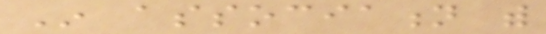In association with
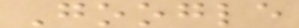Google
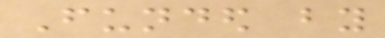Funded by
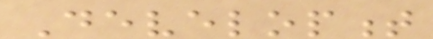Development
